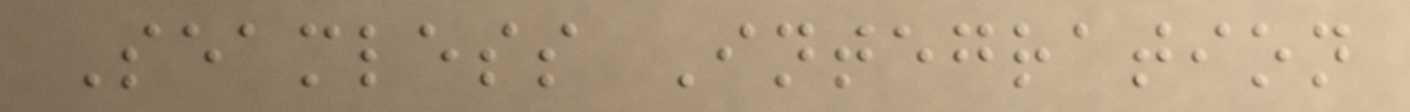Seamless Integration
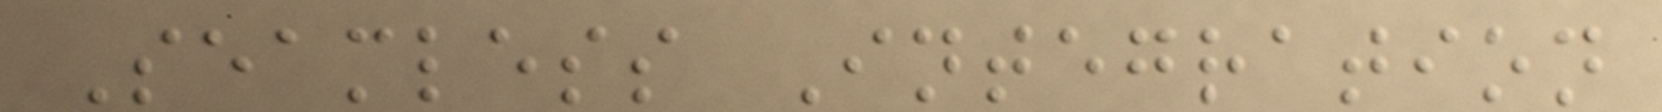Seamless Integration
